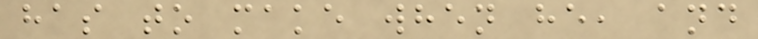has to make when he, and
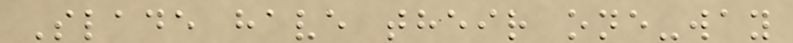Slade have their one-way
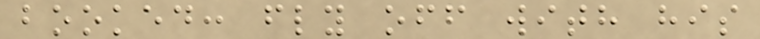booked: fly off with his
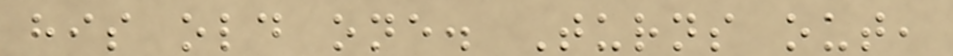his old one. Turns out,
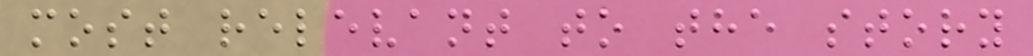most relevant to the story
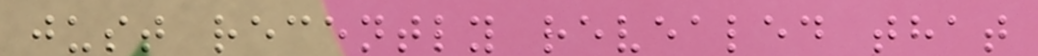just recently revealed that
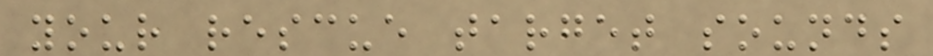your rescue target sounds
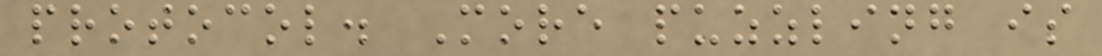protocol. More puzzling is
